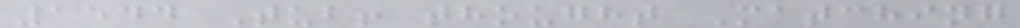1544 Tub! thought Matching
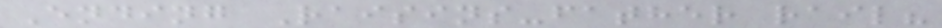Ending Raisins-father rail?
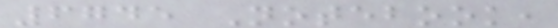6745 Notebook,
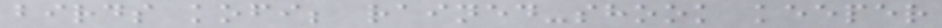birds kofi; rained-shook keeper
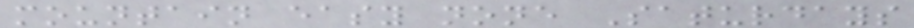mountain easy none Saturdays
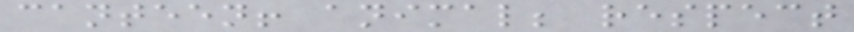canteen! animal; respect
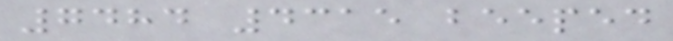7484 4315 beeped
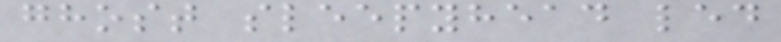ghost sleepyhead led
